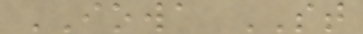IOWA ST
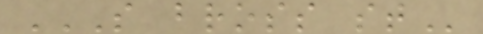S BROSS ST
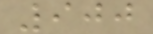900
